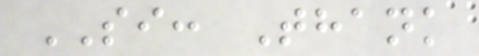SI: Thank
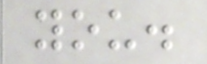you.
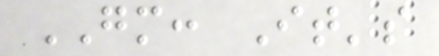GM: It's
